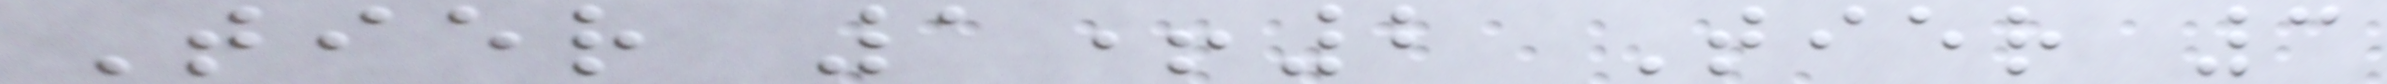Tier 1+2 Tier 3
